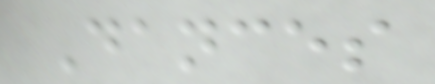Dances
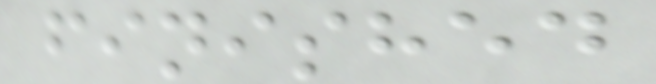finished
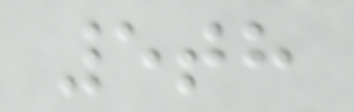5th
